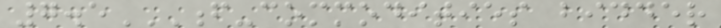7.5F-COMMODITIES BIDDER
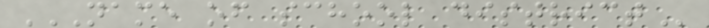NAME OF SCHOOL DISTRICT
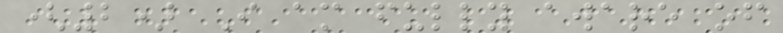(2) I am fully aware of
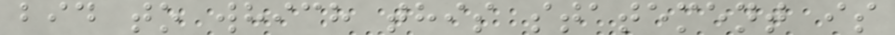bid to which this statement is
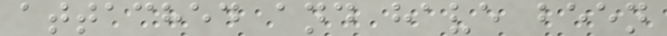attached and have been
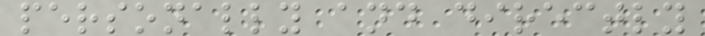personally and directly
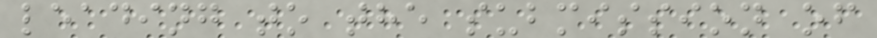leading to the submission of
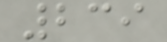239
